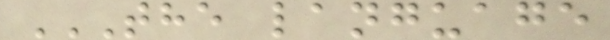THE LANGUAGE
